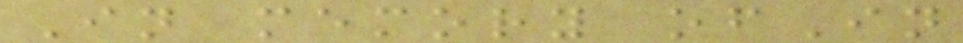In memory ofIn
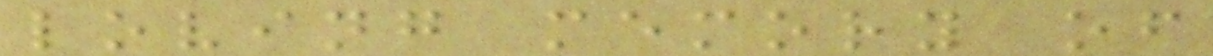loving memory of
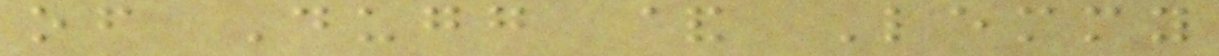of Dugg & Lemmy
